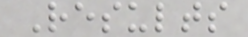Results
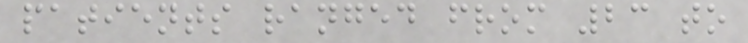patients ranged from 23 to
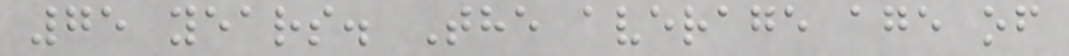75 years. The average age of
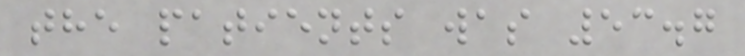the patients was 53.7
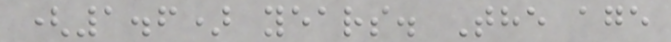(1.6) years. The age
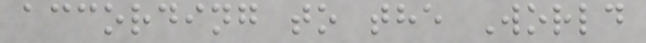according to the World
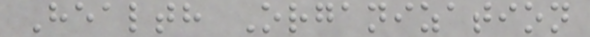Health Organization
